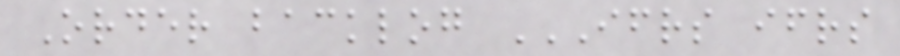Order backlog IFRS IFRS
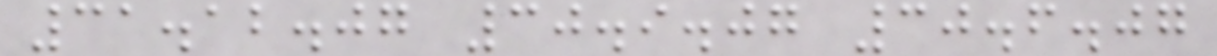31.12.07 30.9.07 30.6.07
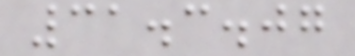31.3.07
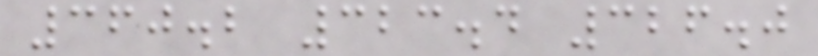360.2 323.4 326.0
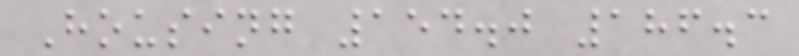Housing 154.0 186.3
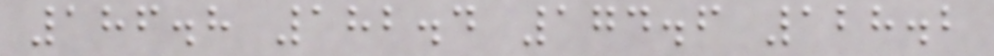186.8 182.4 174.6 128.2
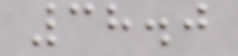38.0
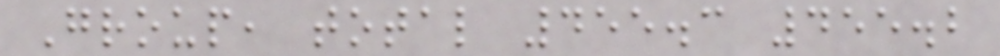Group, total 455.3 455.2
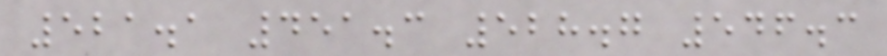521.1 451.3 528.7 546.3
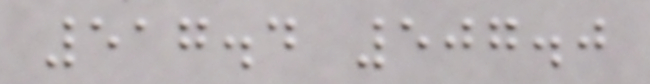517.4 507.0
